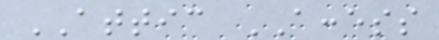ATTIC ACCESS
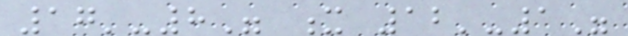17'-8" x 12'-1"
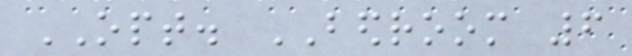OPT. BEDROOM 6
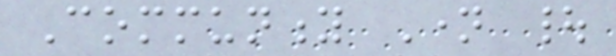Community Name |
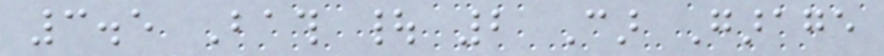3.5 Bath | 2 Car Garage
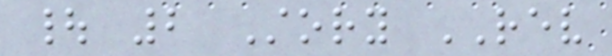| 2 Story REV
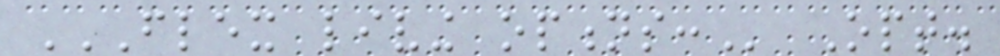FLEX LIVING OPTIONS: Opt.
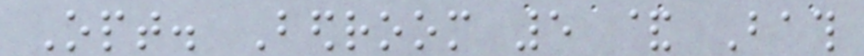Opt. Bedroom 5 & Bath
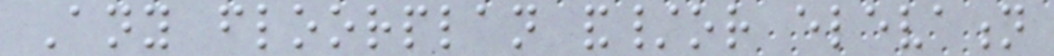Any floorplan and/or elevation
